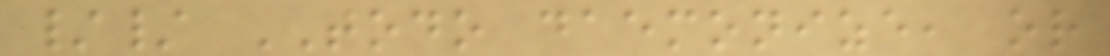// TODO daemonize, or
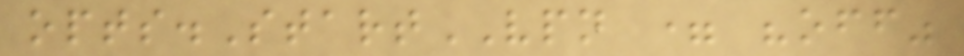opts.StartVPN = "off"
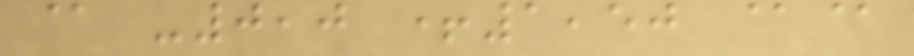@ -0,0 +1,50 @@
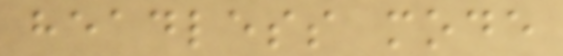headless mode
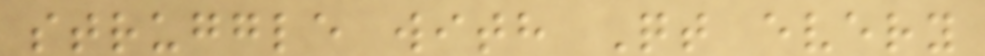struggle with Qt every
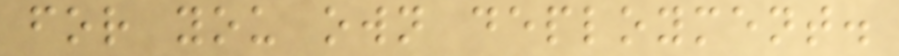for you own deployment.
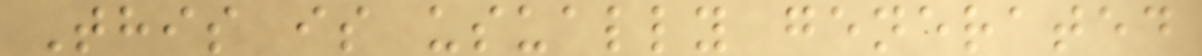This is usually generated
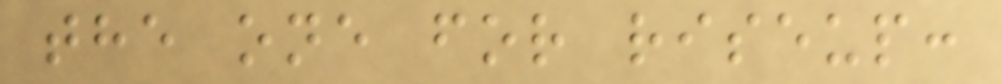the one for riseup:
